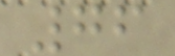76
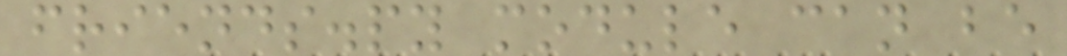friends.py module can be
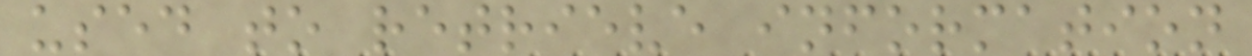used to retrieve information
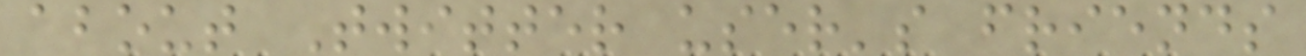about Twitter user's friends
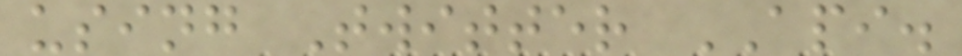using Twitter API.
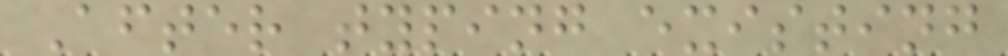After typing existing
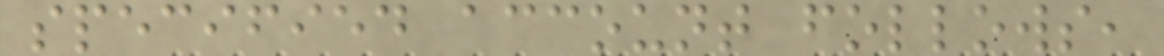specified account follows,
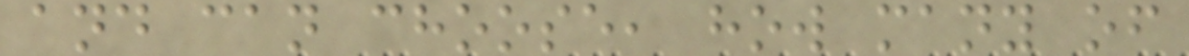and can choose, how many of
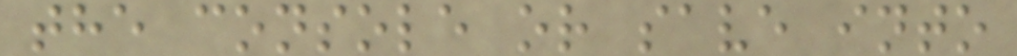the console or save into
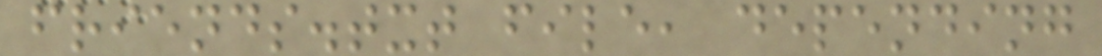friends.txt file, depending
